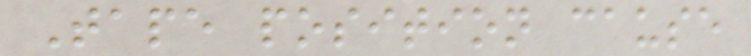Tape position cause
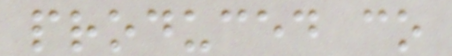produced co
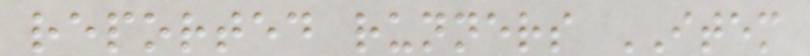reported runners ITEM
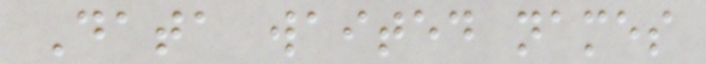Data waited names
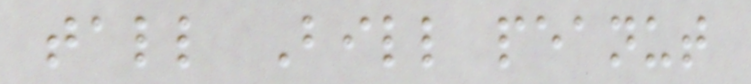tall Bill peanut
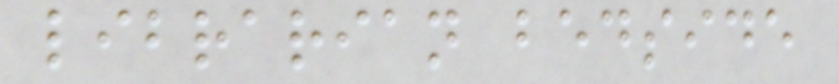librarian bedside
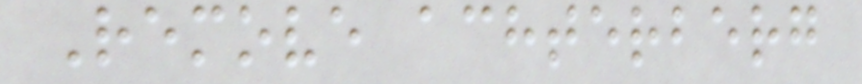Remove achterberg
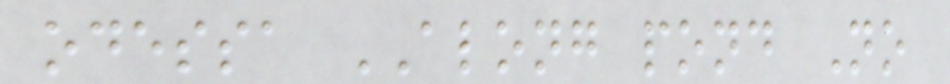odessa ALONG pond No
